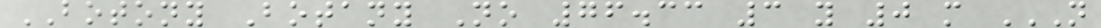BOTONY Botany No 76.33 3 y 0 m N
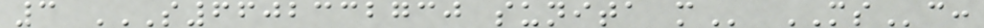3 S6602332730 SUNITA M MSc:
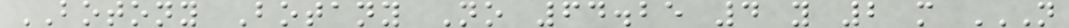BOTONY Botany No 64.25 4 y 2 m N
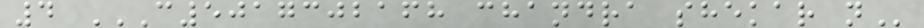4 C5017302168 CHANDRA SHEKAR N
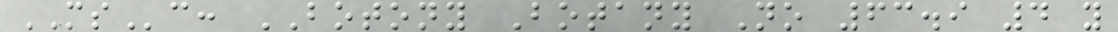MSc: BOTONY Botany No 63.9 4 y
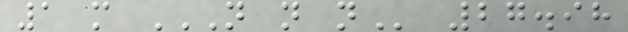1 m N N N 27.98
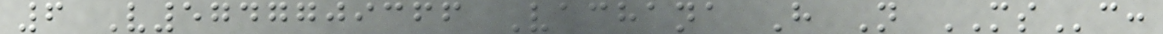6 V5747709366 Vachana H N MSc:
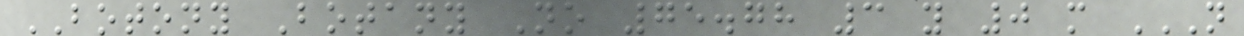BOTONY Botany No 75.78 3 y 0 m N
